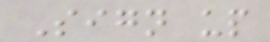Sign up
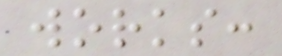works:
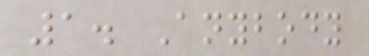1. Anybody
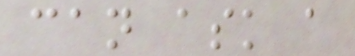can ask a
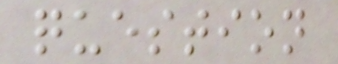question
